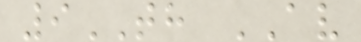9TH AV
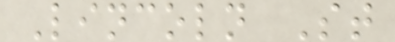Lincoln St
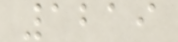1219
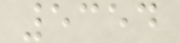5354
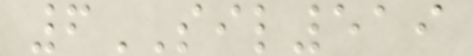6SIL519
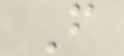F
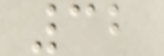32
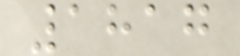1817
